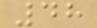48
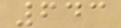643
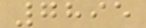7895
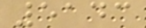5143
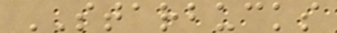STARBUCKS
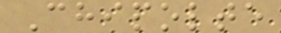Chipolte
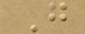G
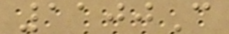1100C
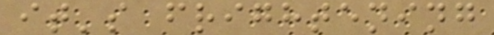it's frightening
